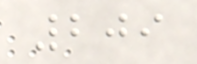209
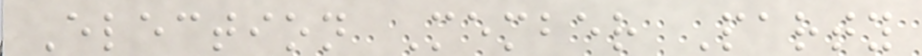Election Member Party
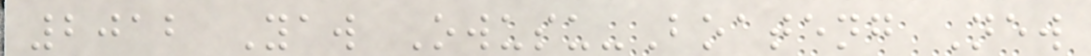2012 Yaw Owusu-Boateng New
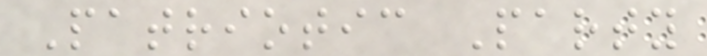Patriotic Party
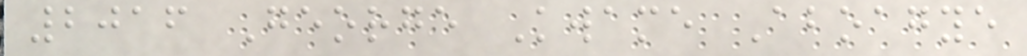2016 George Kwame Aboagye
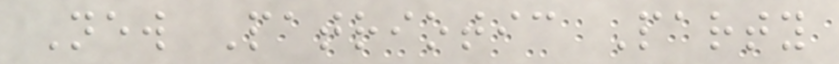New Patriotic Party
